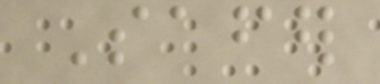Safer
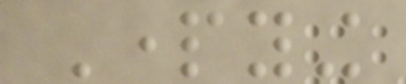Partying
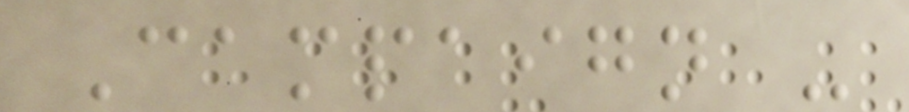Campaign -
